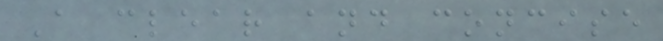A clear and concise
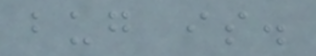bug is.
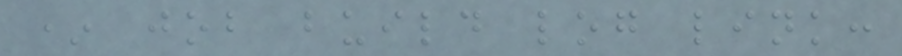* job build log link:
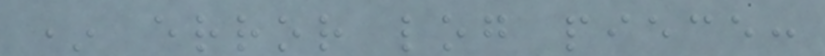* error log piece:
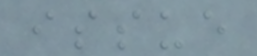issue
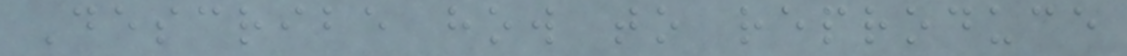Describe how to reproduce
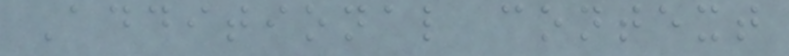Additional context
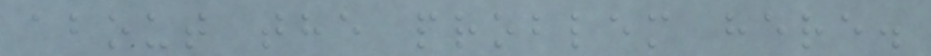about the problem here.
